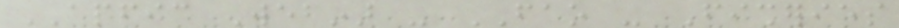APFIC Webinar - FAO - Fisheries
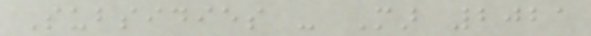Subsidies - Mar 2021
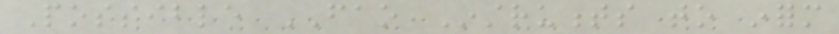Possible FAO Instruments to inform
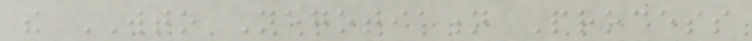the WTO Negotiation Process
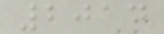2014
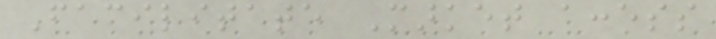Facilitate Market access
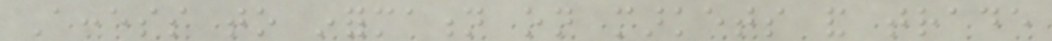Access to information on markets and trade
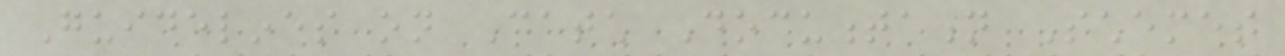Guidelines on Catch Documentation Schemes
